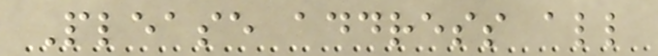Please address all
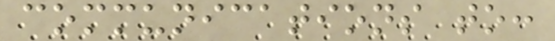communications to:
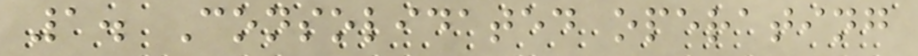1. Consolidated operating
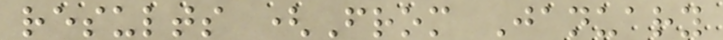results (From January
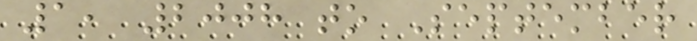1, 2008 to September
